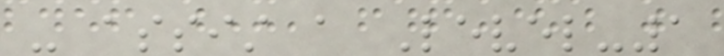- assist a Level-1
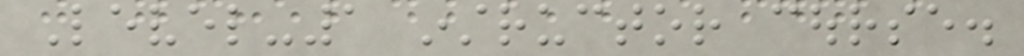Level-1 instructor course.
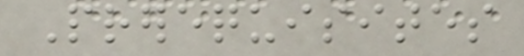Prerequisites
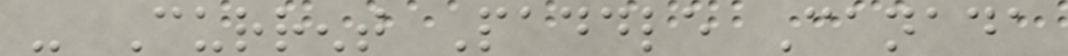- Current Paddle Canada
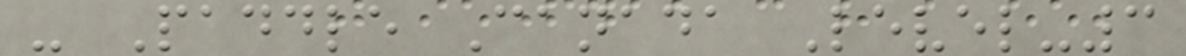- Paddle Canada Level-3
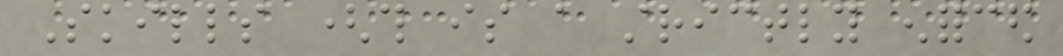Skills (this is a strictly enforced
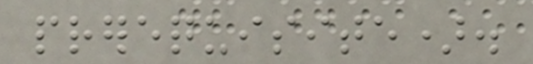prerequisite).
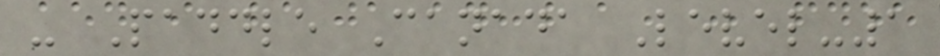- Paddle Canada Level-1
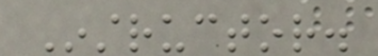Instructor.
